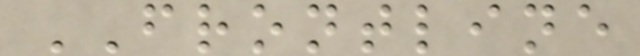FRONTLINE
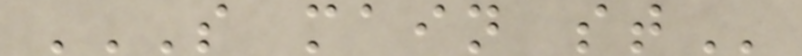S MAIN ST
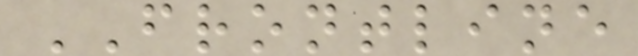FRONTLINE
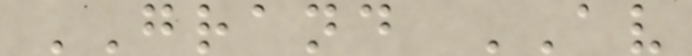GRAND AV
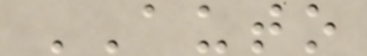AUTO
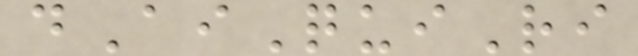dAiQuiRi
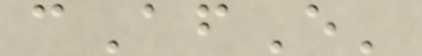cAfE'
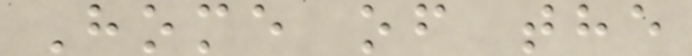Home of the
